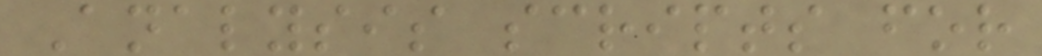Analysis scripts for
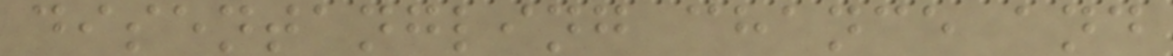disentangling chance and
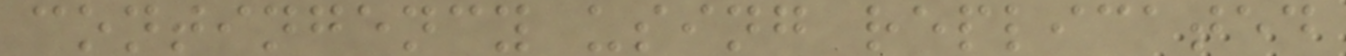contingency using replicated
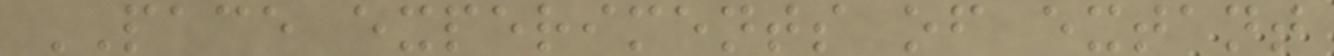PACE experiments of extant
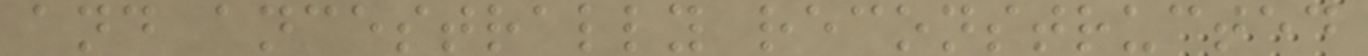and ancestrally reconstructed
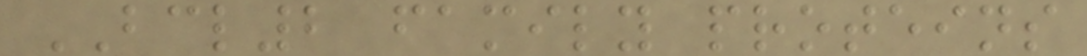BCL2 family proteins
